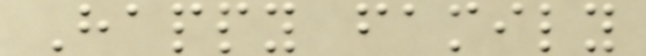Happy family
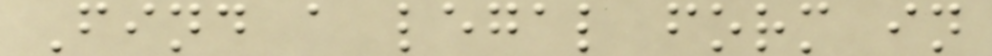Find a legal form in
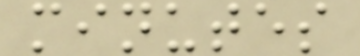minutes
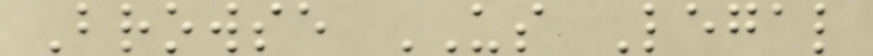Browse US Legal
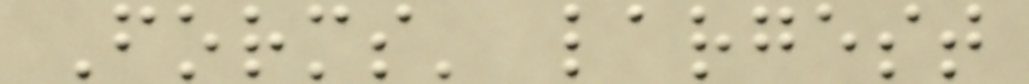Forms' largest
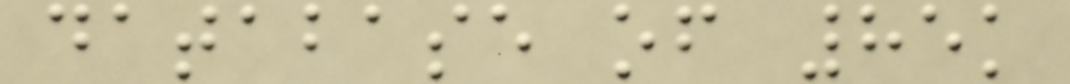database of 85k
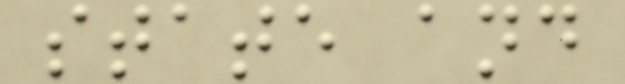state and
